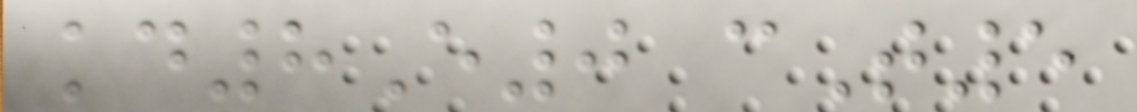kd8E0 cT5
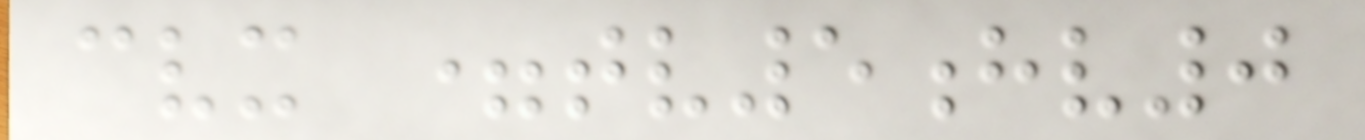cvx =tv5hv0
